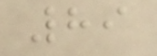89
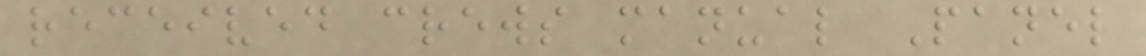received crews manual Panel
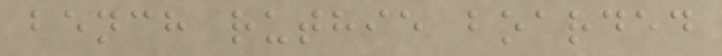bench ruthie boarded
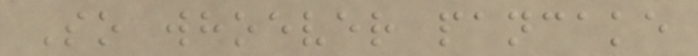So whoever pancake
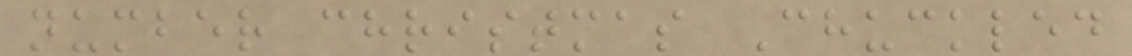number christmas Chuckled
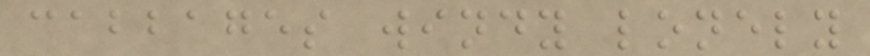cabbages windy lonely
